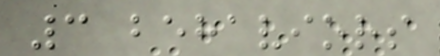3 behaviors
